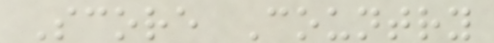Score Country
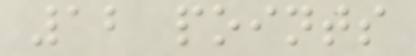12 points
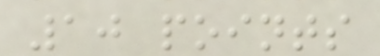10 points
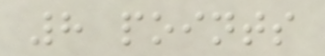8 points
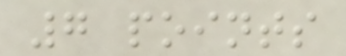7 points
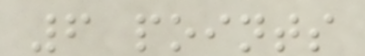6 points
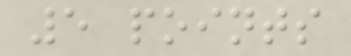5 points
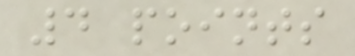4 points
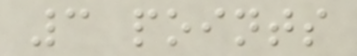3 points
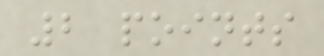2 points
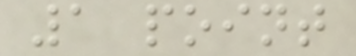1 point
